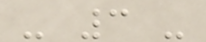- 3 -
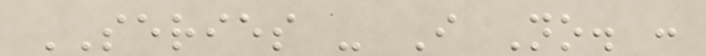SERIES - I No. :
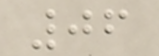06
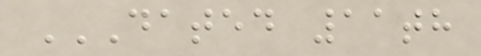DATED 11TH
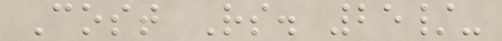Cost Rs. 25/-
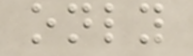only
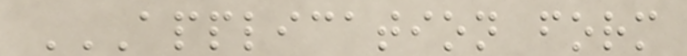APPLICATION FORM
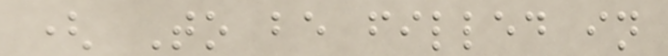( To be filled in
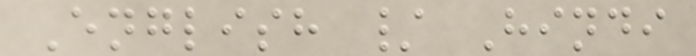English / Hindi
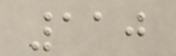110
